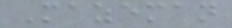Mazeman
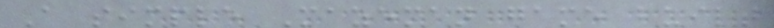A simple Mazeman game built
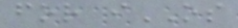for iOS
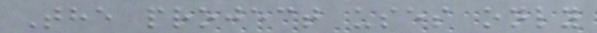The project uses only
